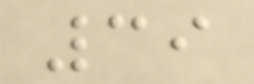39
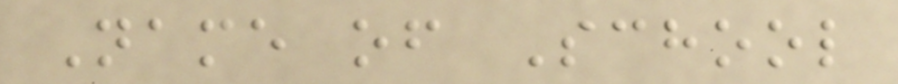Name of School
